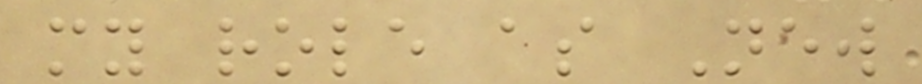my role as New
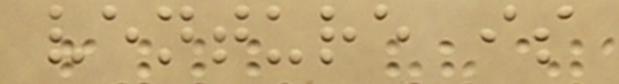venture is
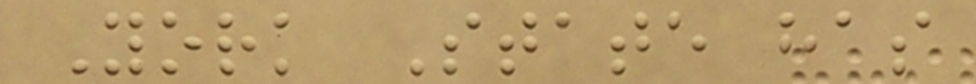York State has
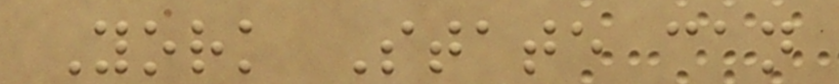York State can
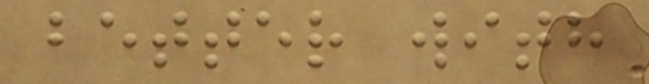better with
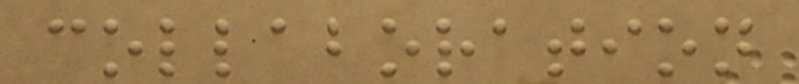collaboration
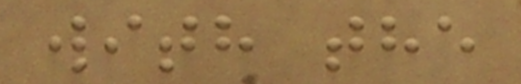with the
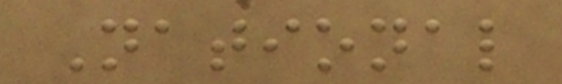National
